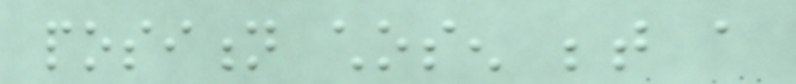position chosen between a
